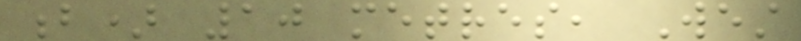b) 10 metres, West
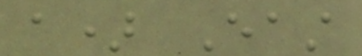a) East
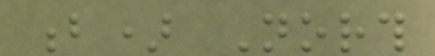b) North
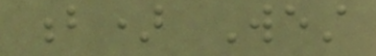b) West
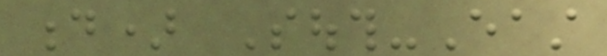d) South-East
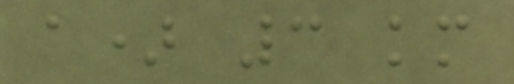a) 3 km
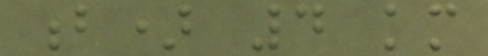b) 4 km
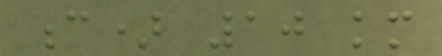c) 10 km
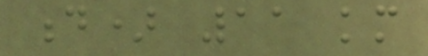d) 11 km
